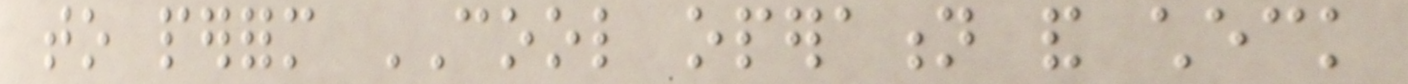to perform COOL operation and check
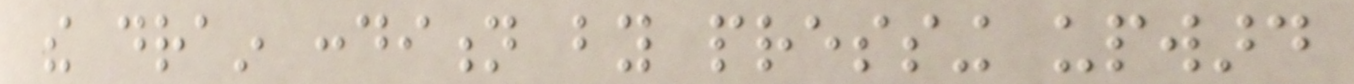the drain condition by pressing upward
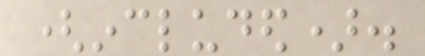(included).
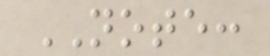NOTE:
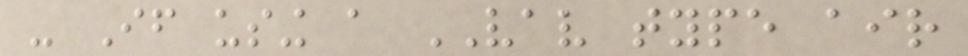- If using a VAV type air
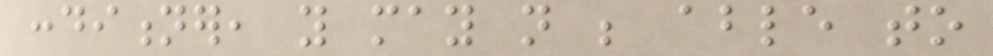conditioner, you may not be able to
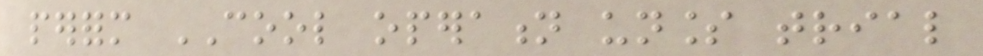perform COOL operation unless trial
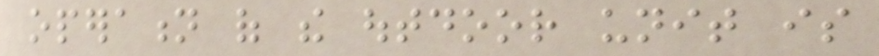operation of the outdoor unit is
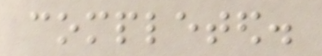completed.
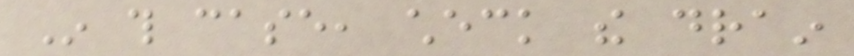In this case, check the drain
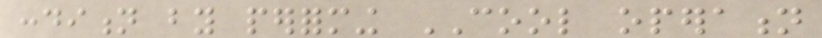condition by performing COOL operation
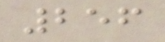256
